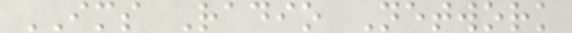IMS Radio Network
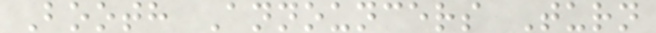Booth Announcers Turn
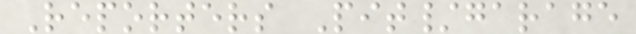Reporters Pit/garage
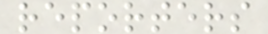reporters
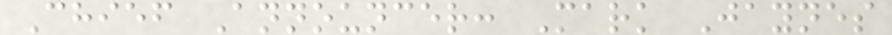Chief Announcer: Mark Jaynes
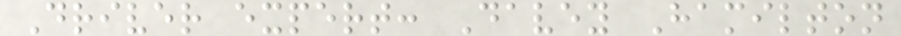Driver expert: Davey Hamilton
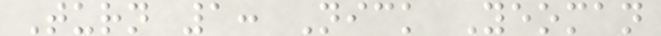Turn 1: Nick Yeoman
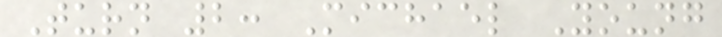Turn 2: Michael Young
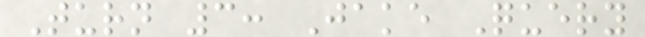Turn 3: Jake Query
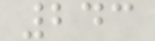243
